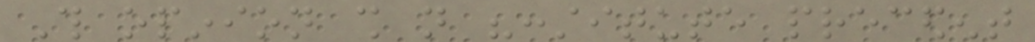This opinion shall not "constitute precedent
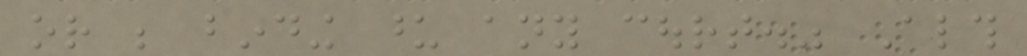or be binding upon any court." Although
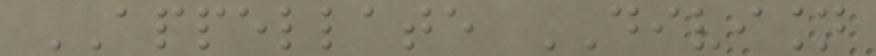APPELLATE DIVISION
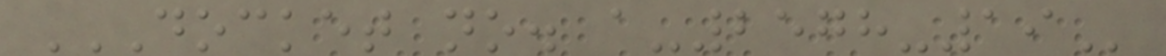DOCKET NO. A-2578-19
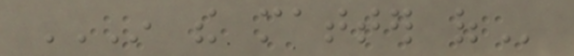IN THE MATTER OF
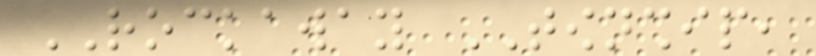ROCKAWAY TOWNSHIP,
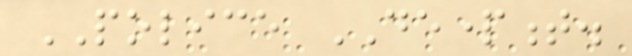POLICE DEPARTMENT.
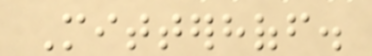Mitterhoff.
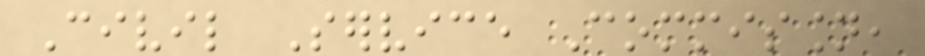Civil Service Commission,
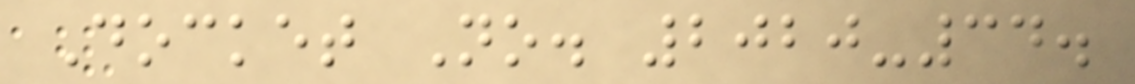Docket No. 2020-34.
